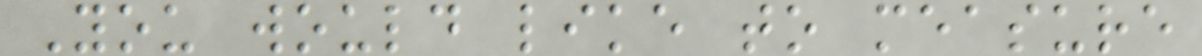You would like to measure
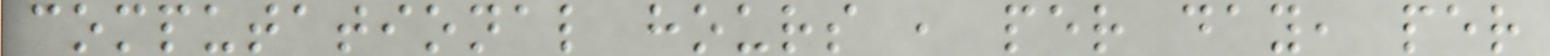computational hours , per day, per
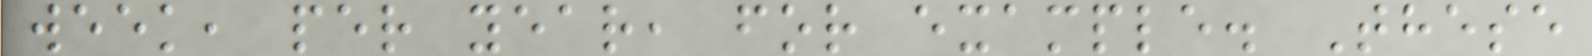week, per year, for example. These
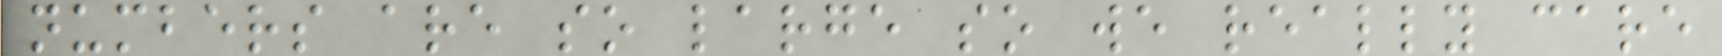numbers are so large so we really care
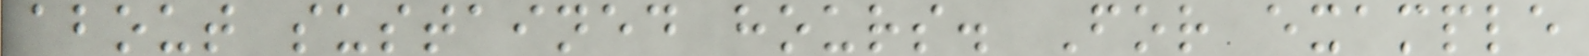about sustained hours. For example
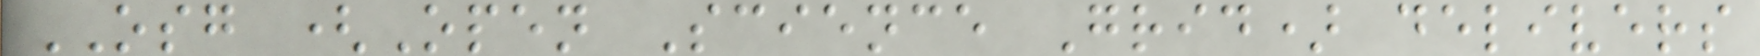OSG (Open Science Grid) delivers
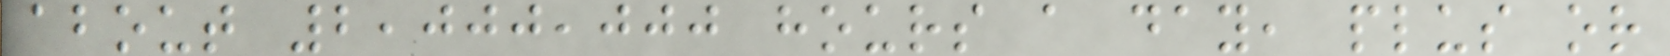about 2,000,000 hours a day, plus or
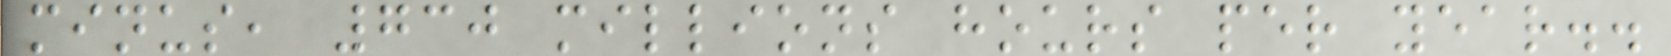minus, 730 millions hours per year..
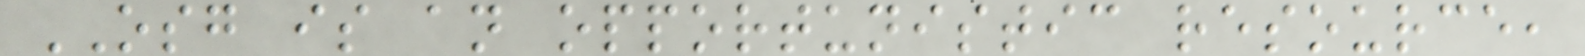OSG is an opportunistic resource,
